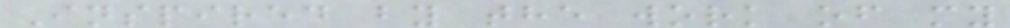Inspired by the work of my
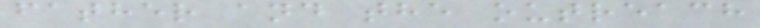father and the outreach
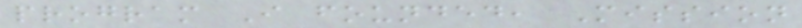program I founded, Mission
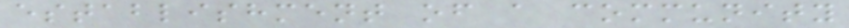establishment of a community
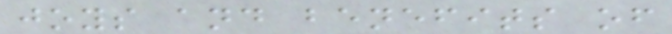joys and benefits of
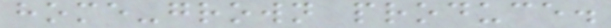home-grown produce.
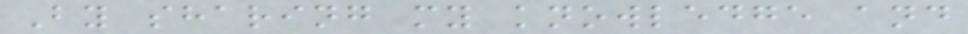By sharing my knowledge and
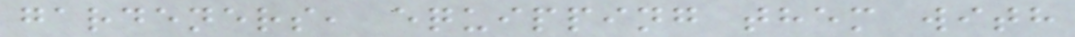gardeners, equipping them with
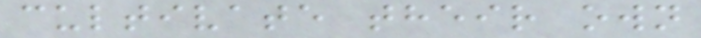cultivate their own
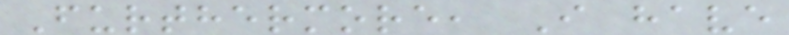Furthermore, I have
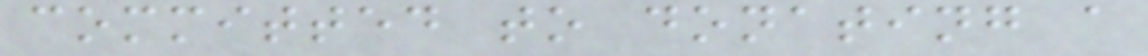committed to donating a
